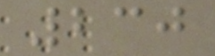230
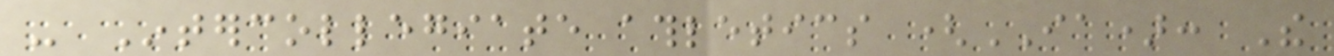- Intercollegiate athletics (IA): The
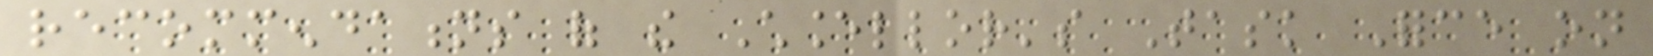recommendations of the Chancellor's Task Force on
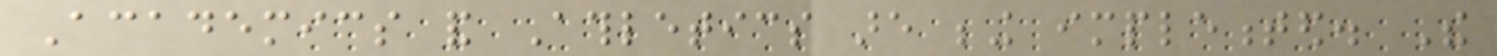Academics and Athletics are being implemented. The
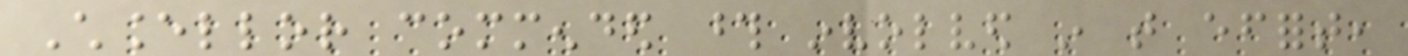Chancellor commended those involved in that effort,
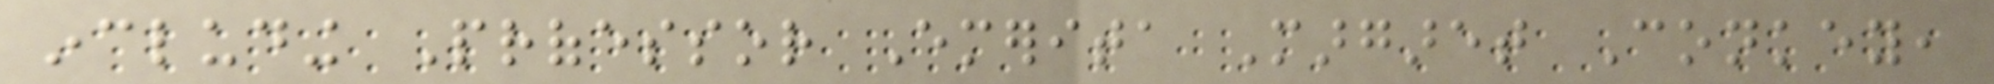including Professor Emerita Margaret Conkey,
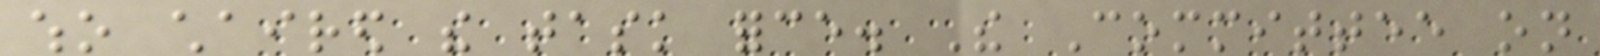who chaired the task force. The Committee on
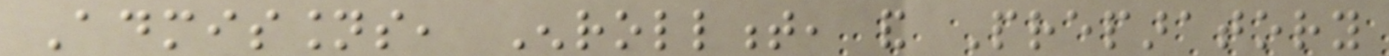Admissions, Enrollment, and Preparatory
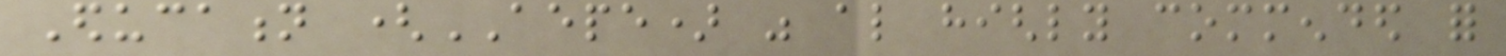Education (AEPE) was also highly commended for
